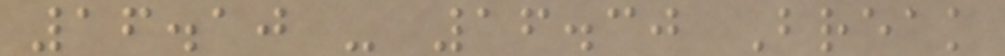16.10 - 16.30 Break
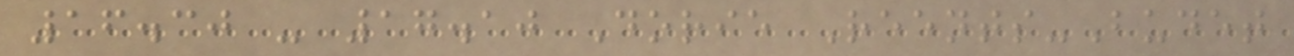16.30 - 17.10 Dorie Reents-Budet
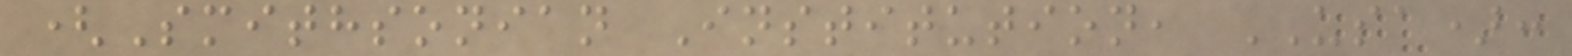(Smithsonian Institution, USA):
